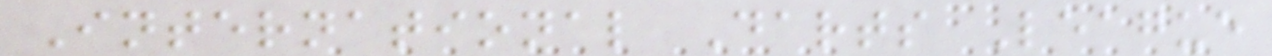International Darts League
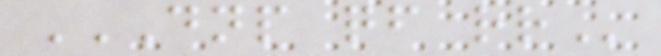DNP QF RR
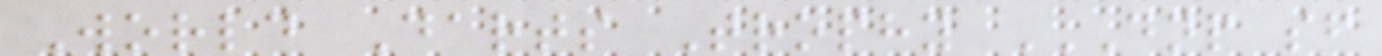World Darts Trophy DNP SF
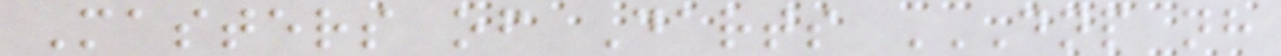Masters of Darts DNP NH
